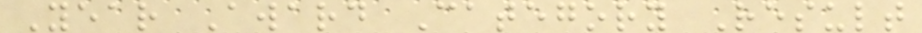Year Award Category Result
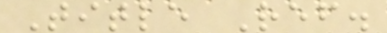Title Ref.
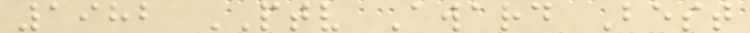1982 PTV Award Best
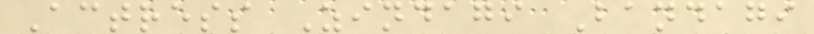Actress Zindagi Bandagi
